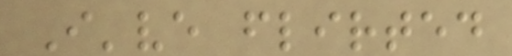I've flirted
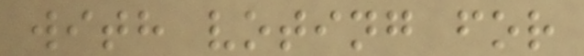with voting for
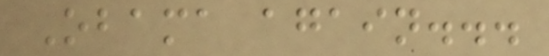Obama again...
